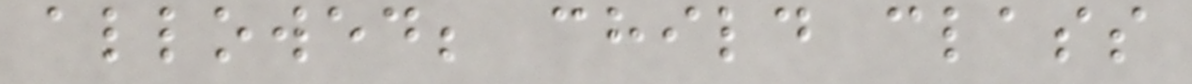allowed; child class
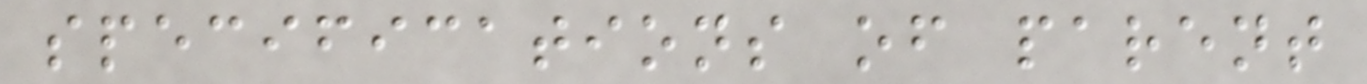specifications of parent
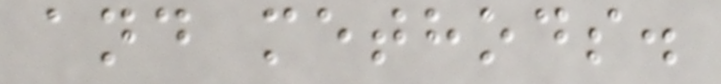and methods.
